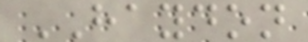HAYDON
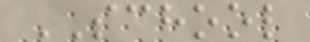SCHOOL
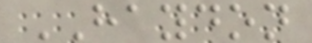HAYDON
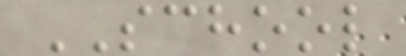SCHOOL
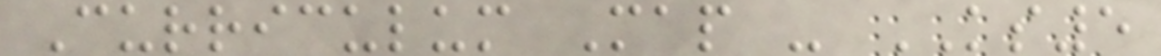Curriculum Map - KS5
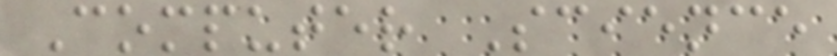Computer Science
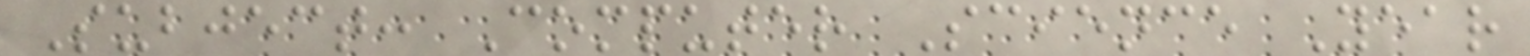Subject: Computer Science Year
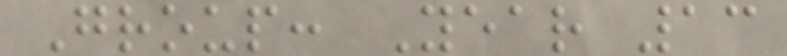Group: Year 13
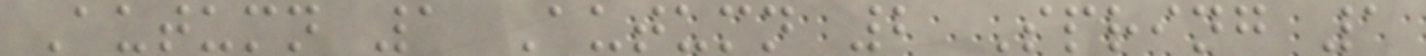Autumn 1 Autumn 2 Spring 1
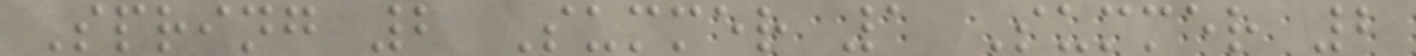Spring 2 Summer 1 Summer 2
